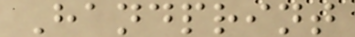Handprint
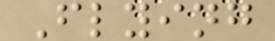Flying
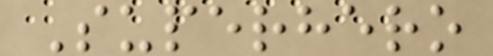Superhero
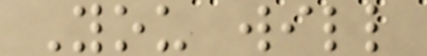You will
